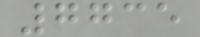7735
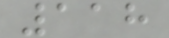118
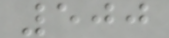500
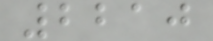2210
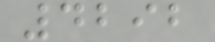4292
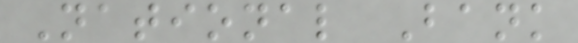National Bank
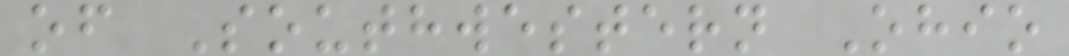of Southwestern Ohio
